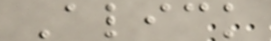Alick
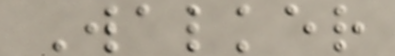Walker
